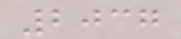2037
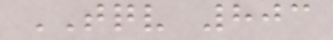TQV 803
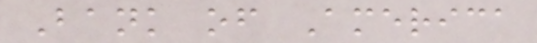Bank of America
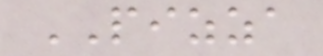PIZZA
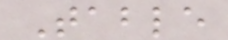Table
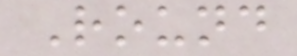Round
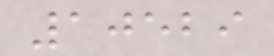10529
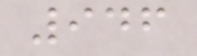946
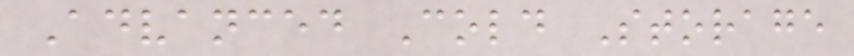Advanced Cold Storage
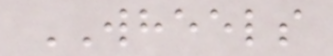WHEELS
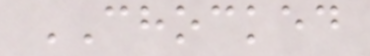CHOCKED
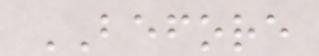BEFORE
